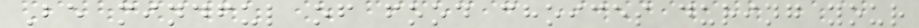Be mindful of food choices during your
